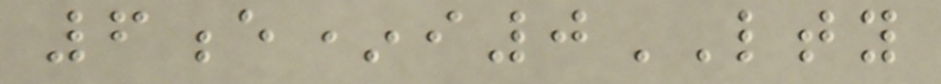6e*i0LTY
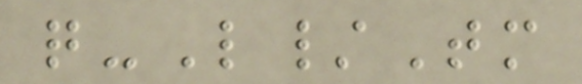q-L/Tm
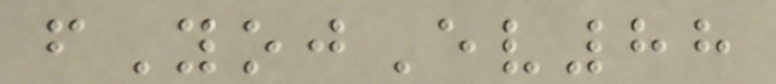fYojEv88
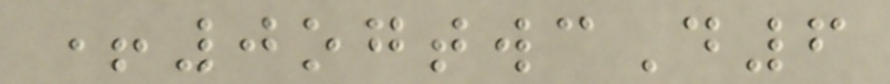+0ogtwcD6
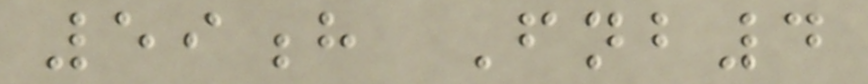59h Fnb4
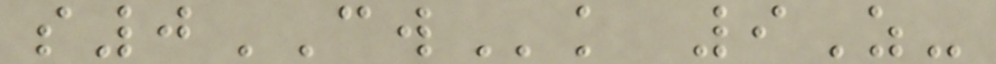s0CWk 9Z-
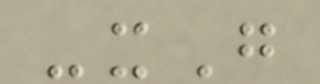-xG
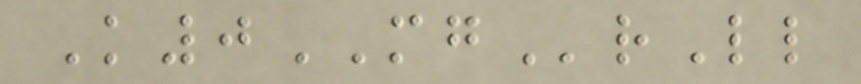K0MGrLl
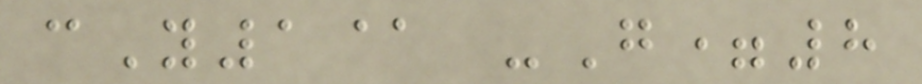cY1@ -G=8
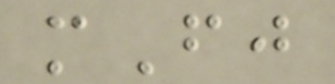mFj
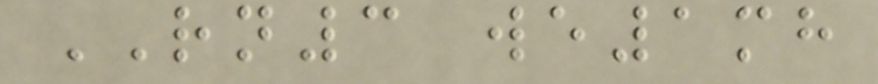RN3 we1mh
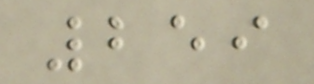259
